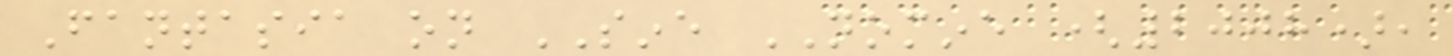Fantasia on SINE NOMINE (2008),
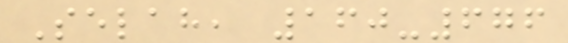Selah, 160-676
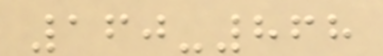160-868
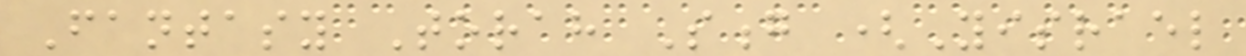Fantasy Torah Song (Yisrael
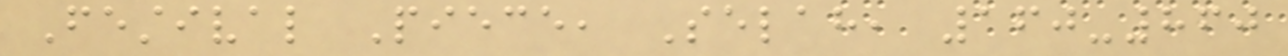Festival Piece, Selah, 160-860
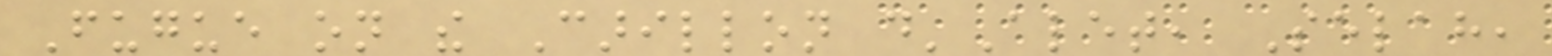Fugue on the Carillon d'Alet, Selah,
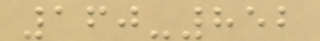160-852
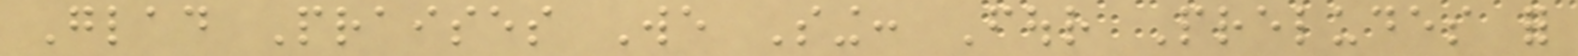Glad Praises We Sing: Four Preludes for
